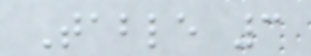Table 3
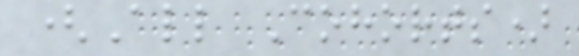(All Cohorts)
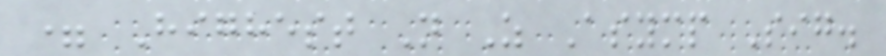= Highest N Z Asymp Sig.
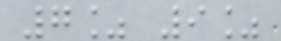7% 9%
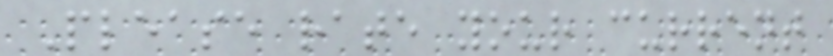Please rate your current
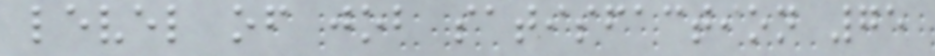level of job satisfaction 75
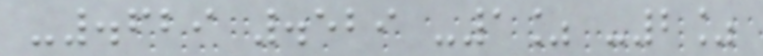-.629 .529 -1% -2%
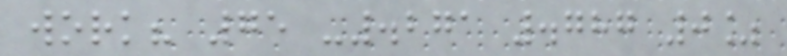work? 75 -.271 .787 0%
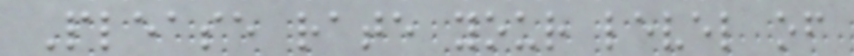Please rate your level of
